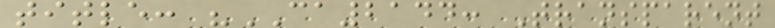title: "CA2144: Transparent
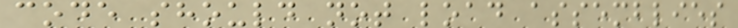code should not load assemblies
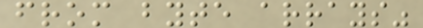from byte arrays"
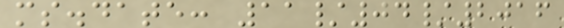ms.date: 11/04/2016
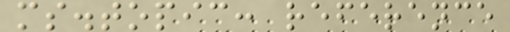ms.topic: reference
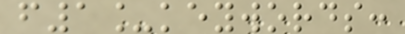f1_keywords:
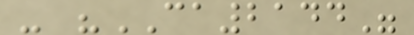- "CA2144"
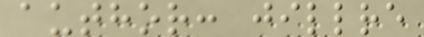author: jillre
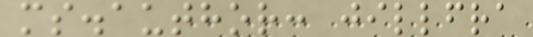ms.author: jillfra
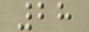28
